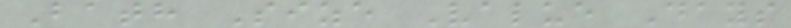Bath Size Value Days
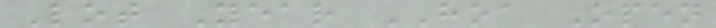Lot Year HOA Open
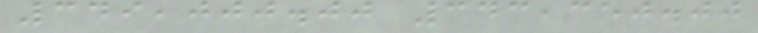349,000.00 343,350.00
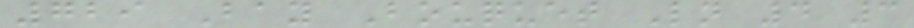729 Bay Bouquet Ln 4 3
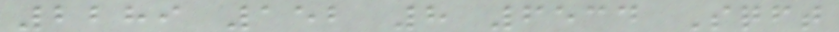2289 152 8 6534 Sqft
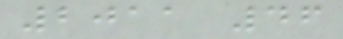2011 46
